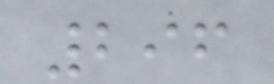296
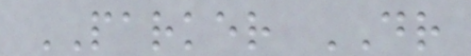PARKER DR
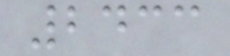2433
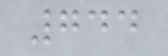744
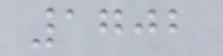1702
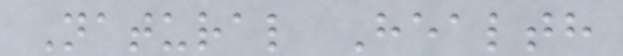Natural Health
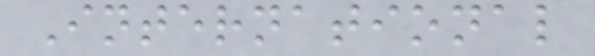International
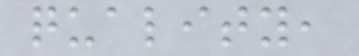quality,
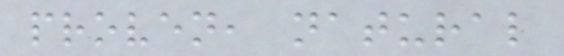proven, natural
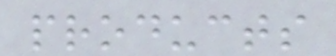products
